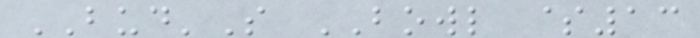BUD'S BOWL $13
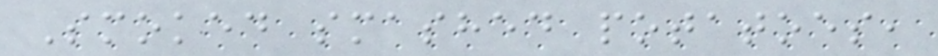Smoked smashed potatoes,
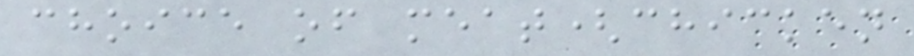choice of meat(chicken
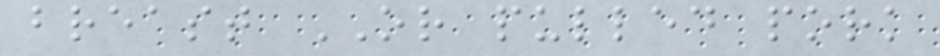breast OR pulled pork
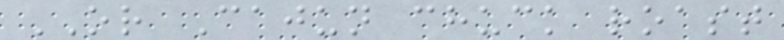OR Cajun chuck roast
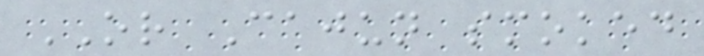OR Cajun smoked
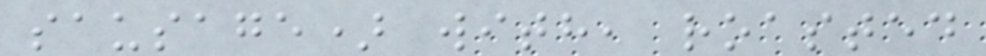sausage) with, roasted
